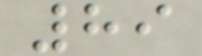89
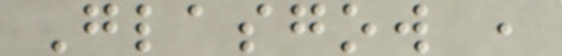Glasgow ,
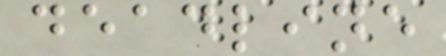deadline
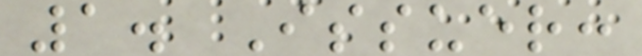1. Issuer:
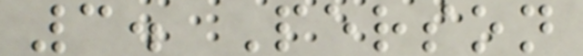3. Person
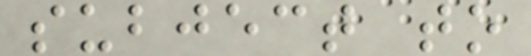subject to
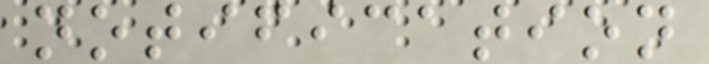notification
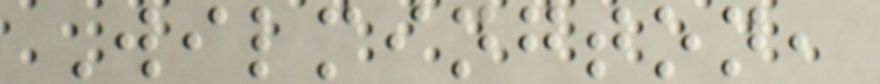Wilmington,
